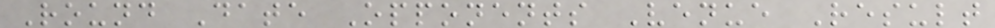Round Date Opponents Venue Result
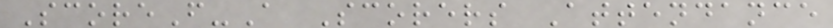ScoreF-A Scorers Attendance
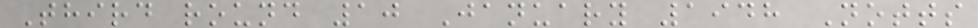Third round 10 January 1948 Notts
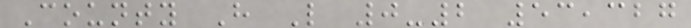County H L 0-2 53,327
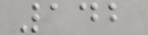142
